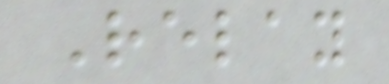Relay
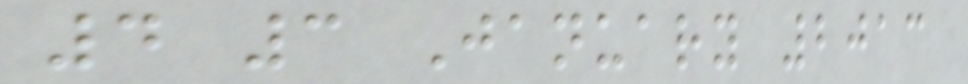4 3 January 2013
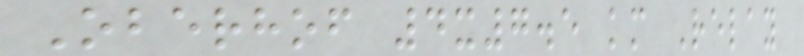Oberhof 4x7.5 km Relay
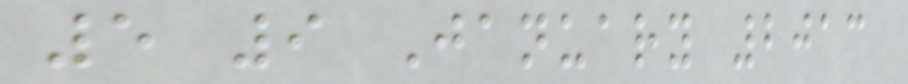5 9 January 2013
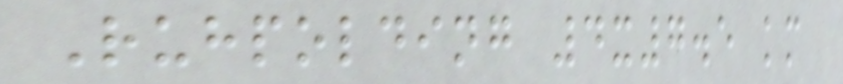Ruhpolding 4x7.5 km
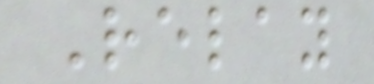Relay
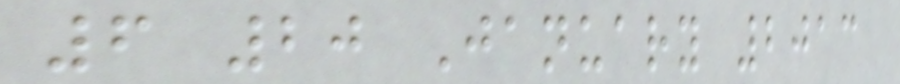6 20 January 2013
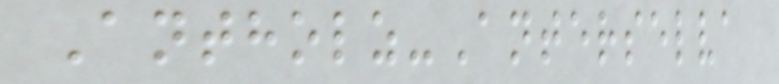Antholz-Anterselva
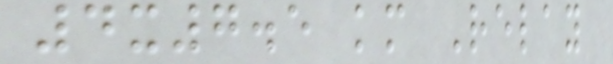4x7.5 km Relay
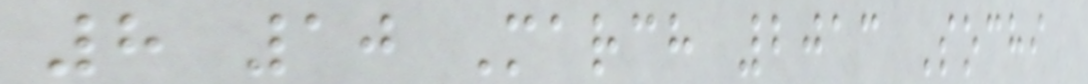8 10 March 2013 Sochi
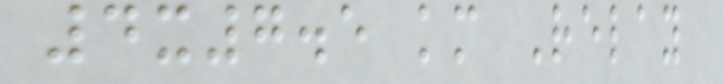4x7.5 km Relay
